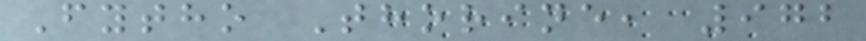Fytho Thorine, 972
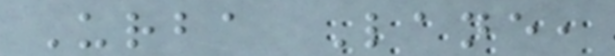Urba Lane,
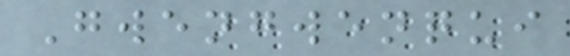Gwengwenqui
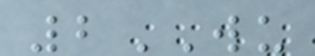2WU
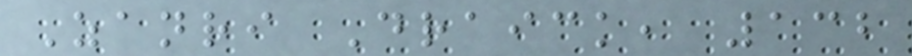Zanri Draick, 132
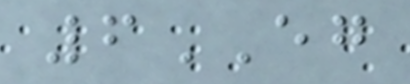6EG
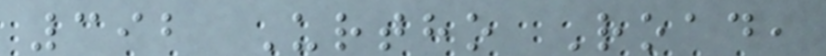392 Urtho Road,
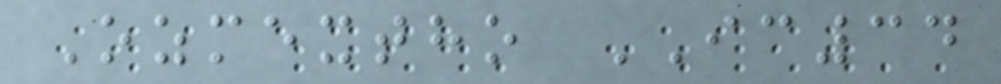Ozmextho IC34
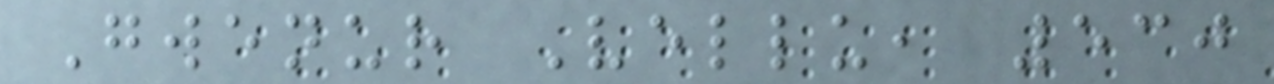Gwenur Vellu, 530
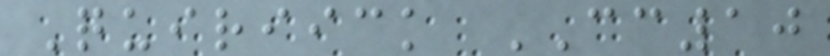Quiriick CC10
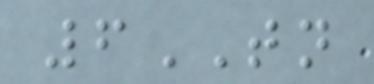6TN
